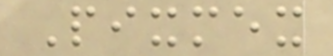Pixmex
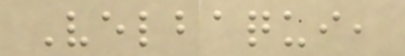Velbaqui,
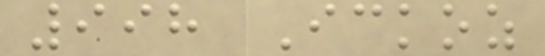998 Ickoz
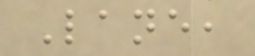Lane,
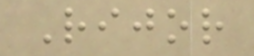Rijor
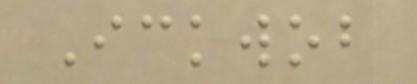Ickwob
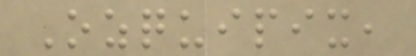Ozquipix,
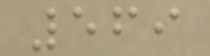569
